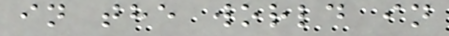in the world in
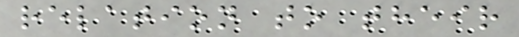relation to their
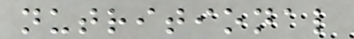nutritional
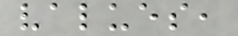values,
